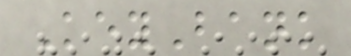KeyBank
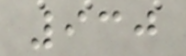930
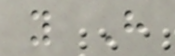y H
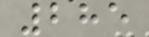285
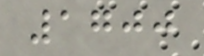1700
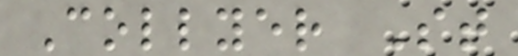Collyer St
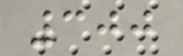300
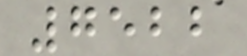7522
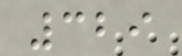329
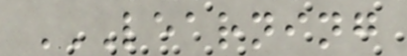LEARNING
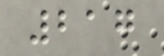217
